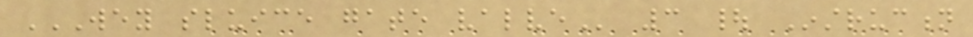WEY SLUICE GATE VALVE 3 | Instruction
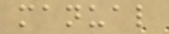manual
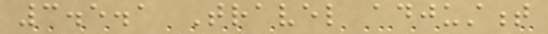3.5.1 Travel adjustment
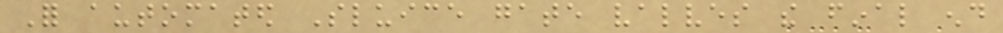For automated Sluice gate valves the final end
